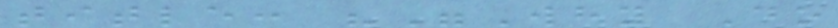title: ""Why Do
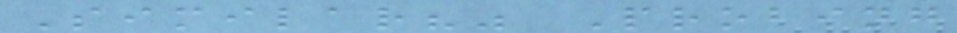Similar?" Probing
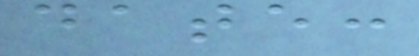date:
